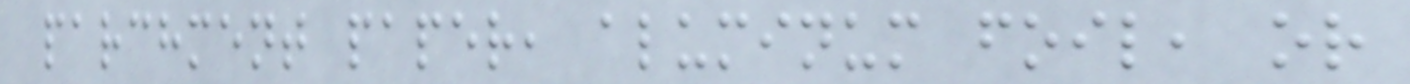parchment paper, aluminum foil, or
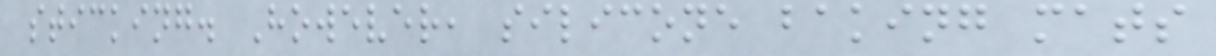sticking. However, silicone baking mats
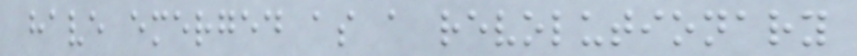have emerged as a revolutionary
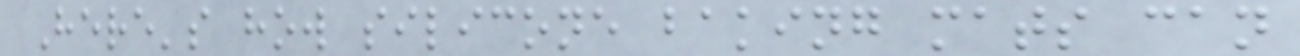Here's how silicone baking mats can
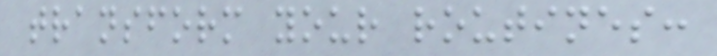transform your routines:
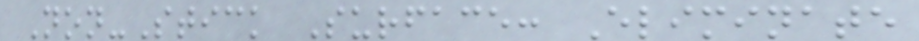Non-Stick Surface: Eliminate
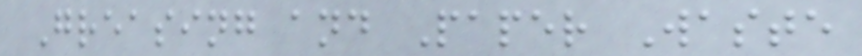Greasing and Paper Waste
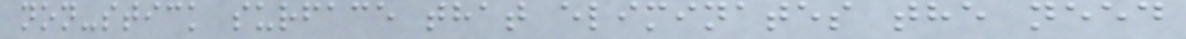non-stick surface that eliminates the need
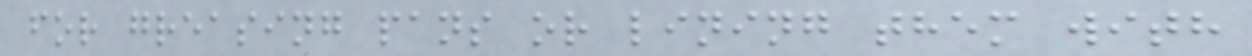for greasing pans or lining them with
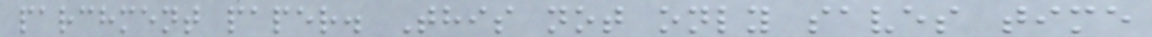parchment paper. This not only saves time
